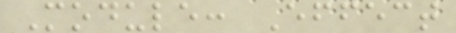Module: Effect
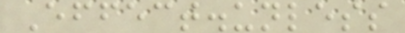Effect.unless
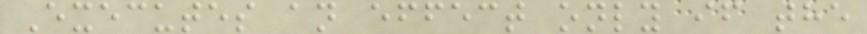Executes an effect only if the
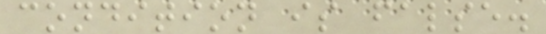condition is false.
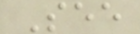See
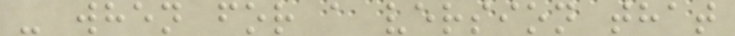- when for a version that
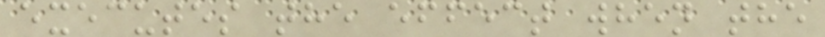executes the effect when the
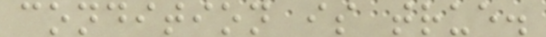condition is true.
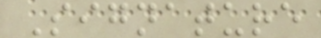Signature
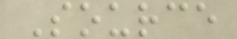Source
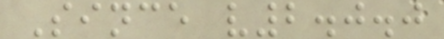Since v2.0.0
